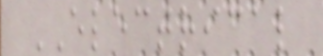ELECTRICAL
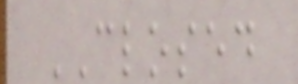CLOSED
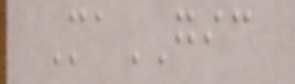MaGIC
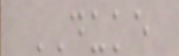DUKE
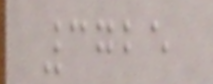3725
